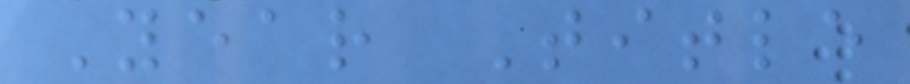Year Title
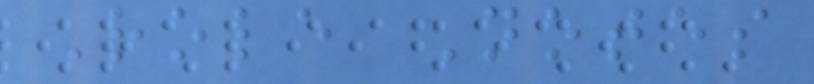Role Notes
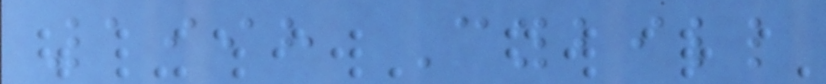1998 Cybill
